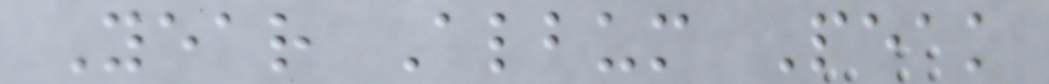Year Album Peak
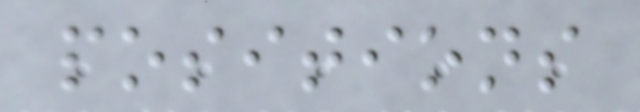positions
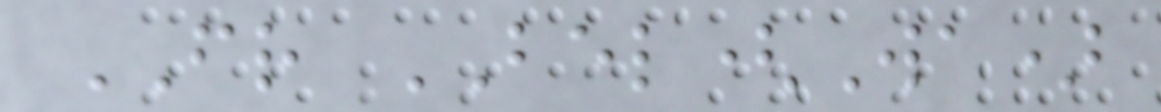FR BEL(Wa)
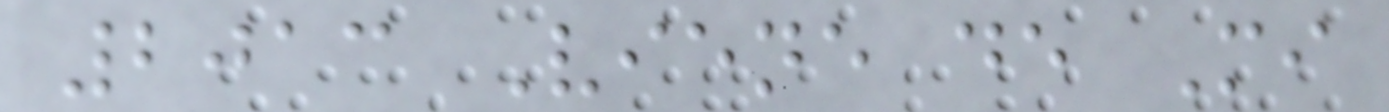2013 Viene de Mi
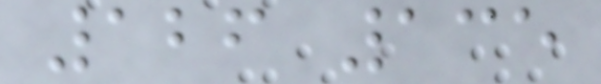126 135
